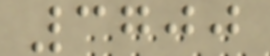3700
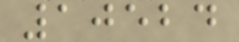10524
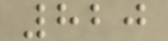820
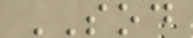SOD
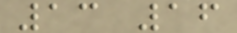13 16
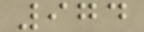974
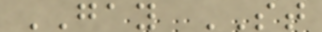GAY ST
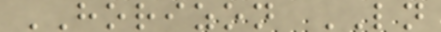HORIZON LN
